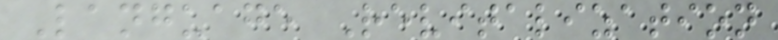Language Revitalization
